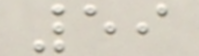59
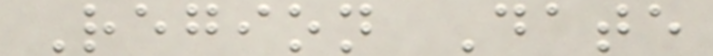Region Date
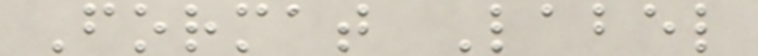Format Label
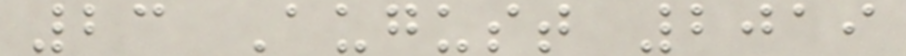23 August 2019
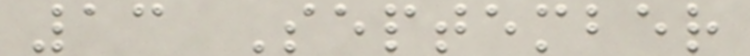13 September
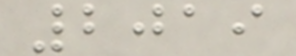2019
